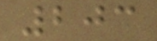203
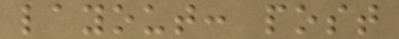layout: post
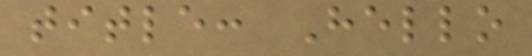title: Hello
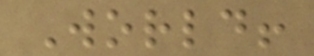World!
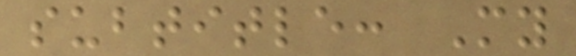subtitle: My
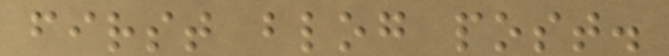first blog post.
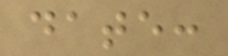date:
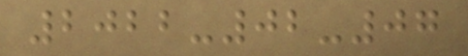2022-02-07
